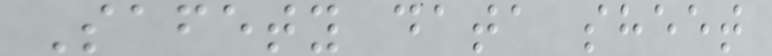Safety data sheet
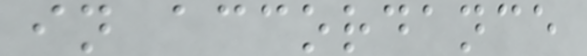in accordance
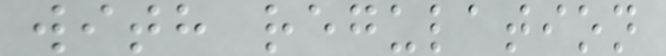with regulation
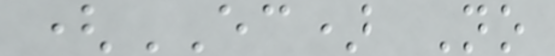(EC) No
